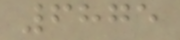6875
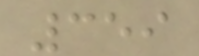359
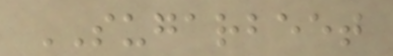SUGARBEET
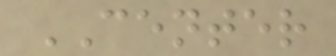CENTER
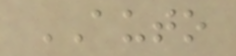AUTO
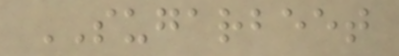SUGARBEET
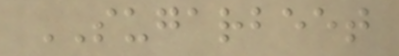SUGARBEET
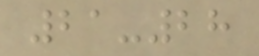21-28
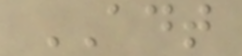ADT
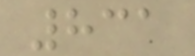831
